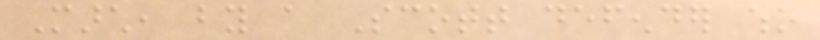March, by a Scott defender who
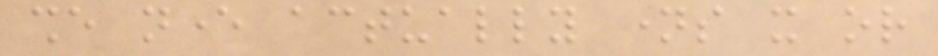she never actually names it or
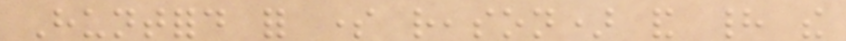Huntford for some reason) and had the
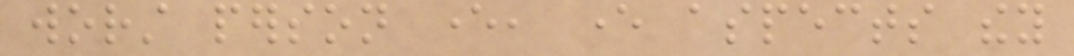worst person ever, ever aspects they
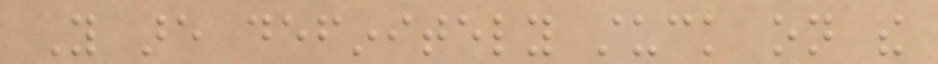You are definitely stuck on the
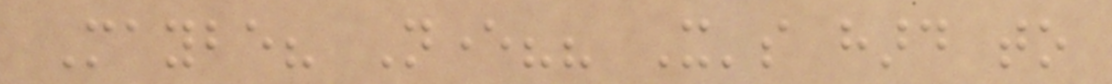Maybe? Never?? It's hard to
